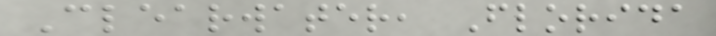Clearwater, Florida
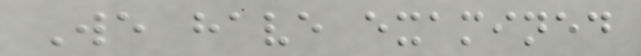We have examined
